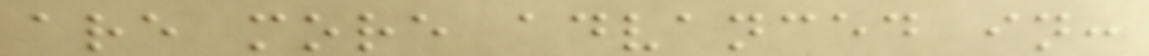are more advanced in:
